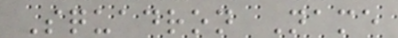Squadron Name
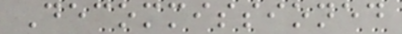Decommissioned
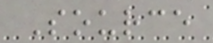Source
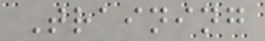Training
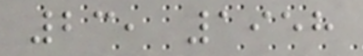23, 1958
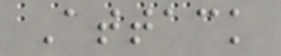Attack
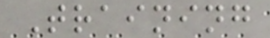Training
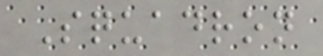Squadron
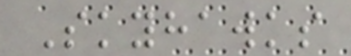Skyhawks
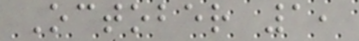October 1,
